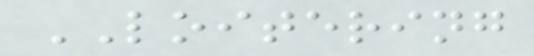LOITERING
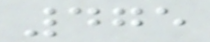475
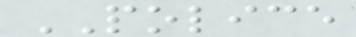POLICE
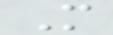M
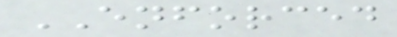ENFORCED
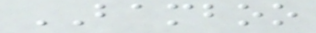BAMBOO
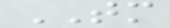TM
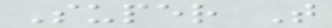Super T
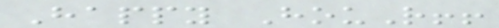Happy HouR!!
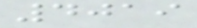4019
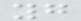yg
